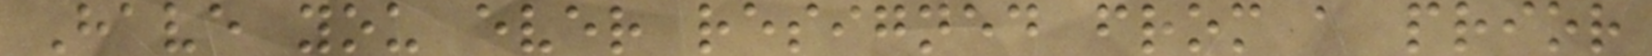Have you ever resigned from a prior
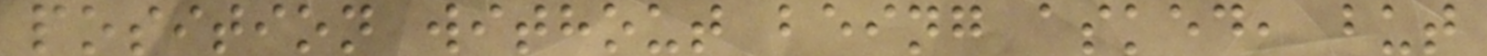position without being asked, but
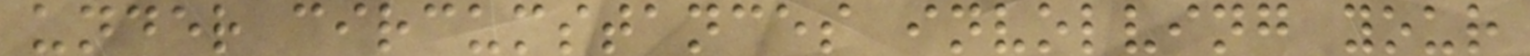under circumstances involving your
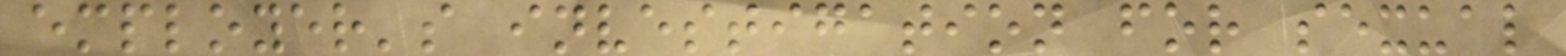employer's investigation for sexual
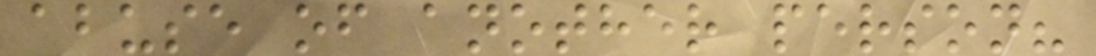abuse of another person?
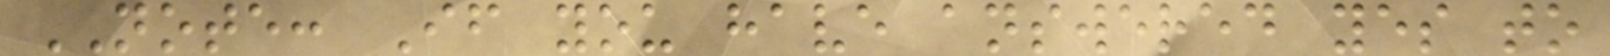NOTE: If you have answered yes to
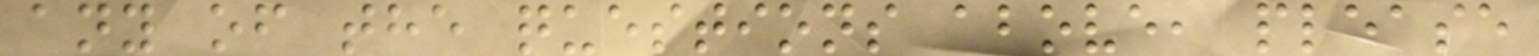any of the questions above, please
